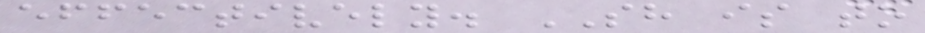effectively. SH is to
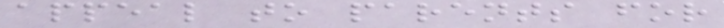appeal to parents for
